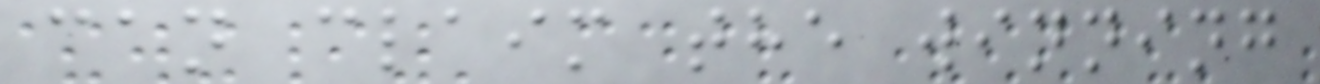can claim the winning
